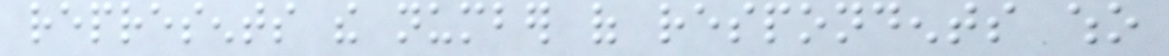represents the number of respondents who
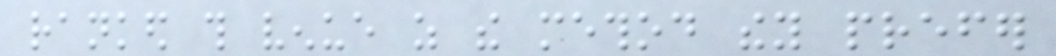ranked this venue as the method they prefer
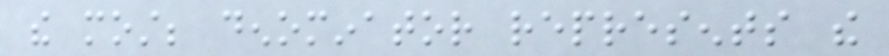the most; denominator represents the
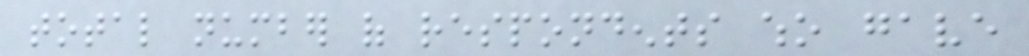total number of respondents who gave
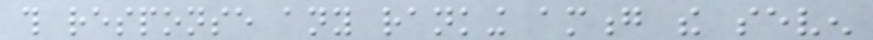this response any ranking among the seven
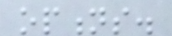options.
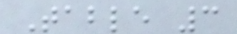Table 3
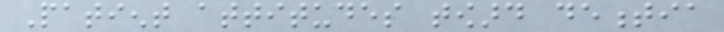Patient attitudes toward dementia
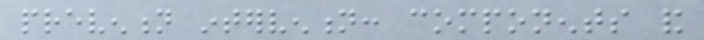prevention intervention: components and
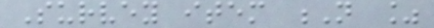Survey item N %
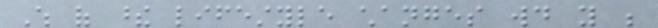Which of these lifestyle changes would you be
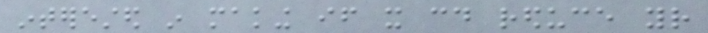interested in making if it could reduce your
